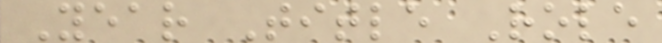Year Title Role
